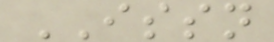ISSN
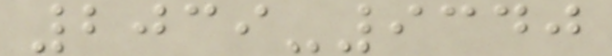2039-9340
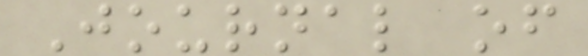Journal of
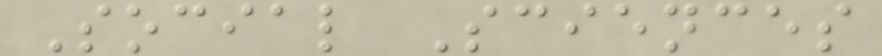Social Sciences
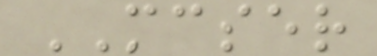MCSER
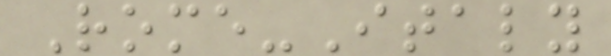Rome-Italy
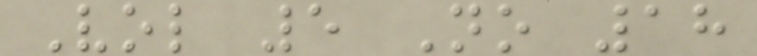Vol 5 No 18
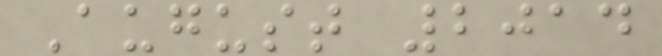August 2014
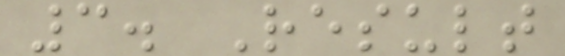3. Result
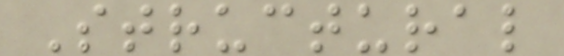Structural
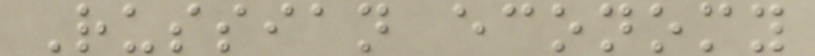Russian economy
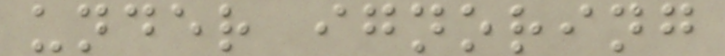under ignoring
